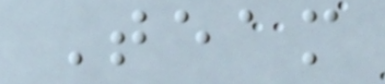Team
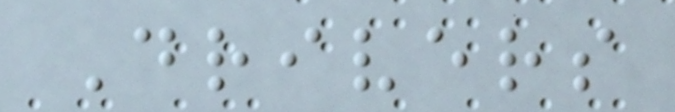Drivers
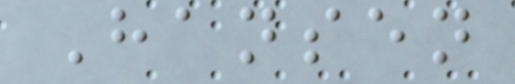Hansen
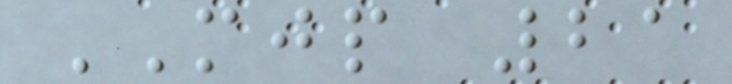MJP 21
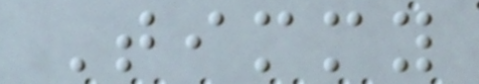Timmy
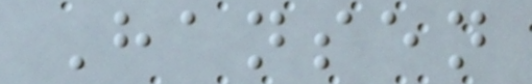Hansen
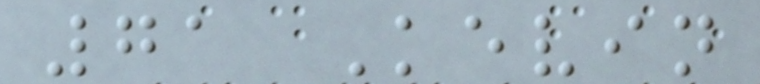71 Kevin
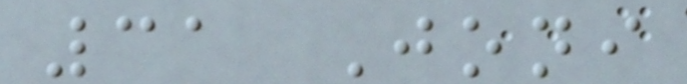31 Joni
